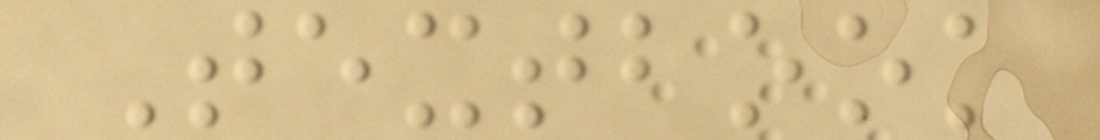Textbook
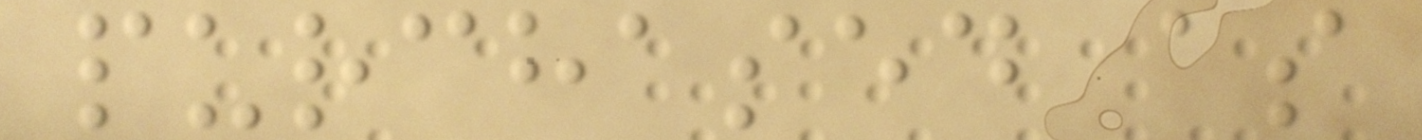purchased as
